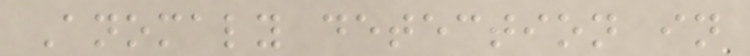Anomaly detection in
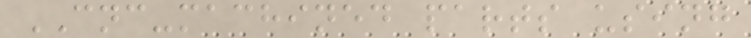CNC-machined parts using
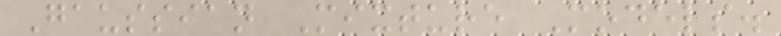Gaussian Mixture Models.
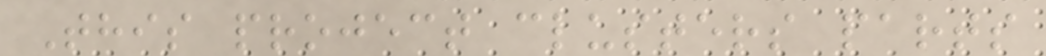This project clusters parts
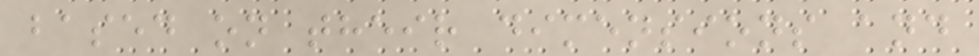based on their dimensions and
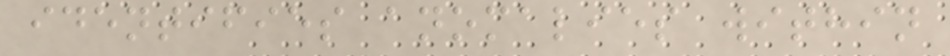identifies anomalies within
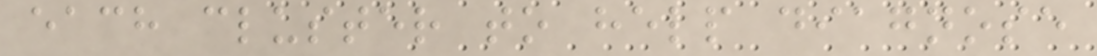each cluster to help diagnose
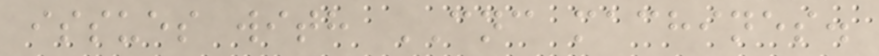issues with CNC machines.
